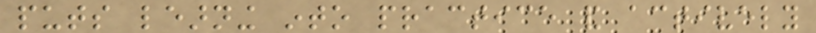puts learning into practice and actively
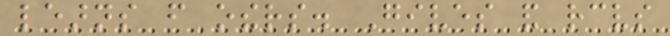learns from others. Gives and receives
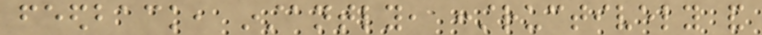feedback, instantly, constructively and
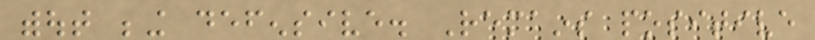without being defensive. Remains positive
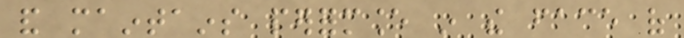and maintains performance in the face of
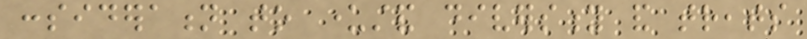consideration to understand diversity and treats
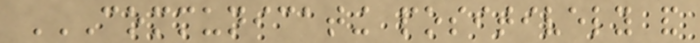COMMUNICATING POSITIVELY AND
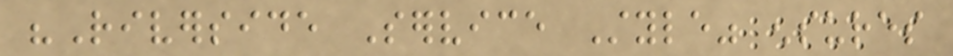"Riverside Service Style" ensures
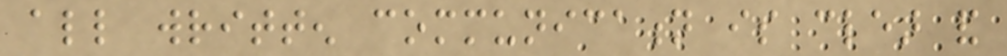all written communication is clear and
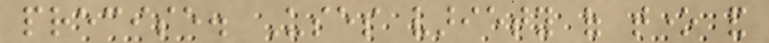precise. Uses variety of tone and
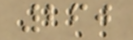260
